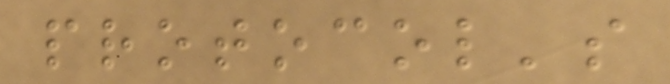protocol's
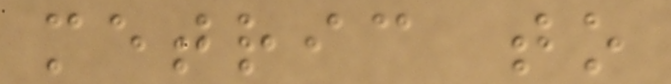metric to
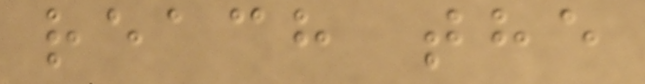reach the
